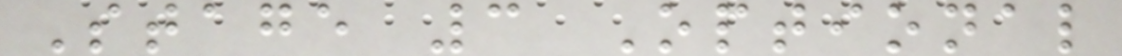Stage 3 Optional
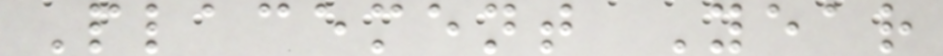Placement Year
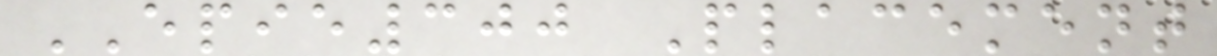EPIE300 Placement
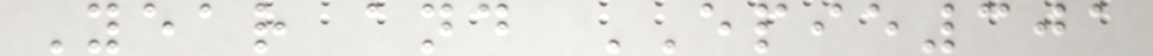Year and EPIE301
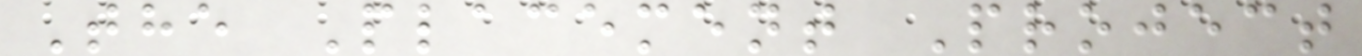The Placement Project
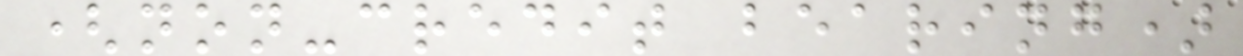(non-credit bearing)
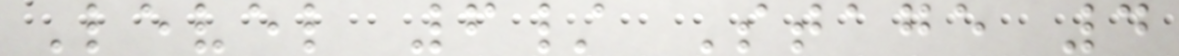Level 6/ Stage 4
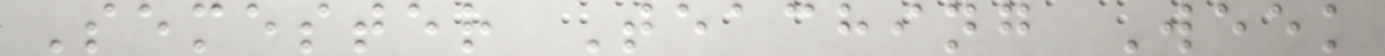Semester Teaching Week
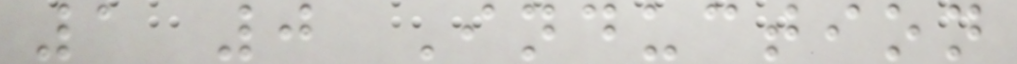1 0 Induction
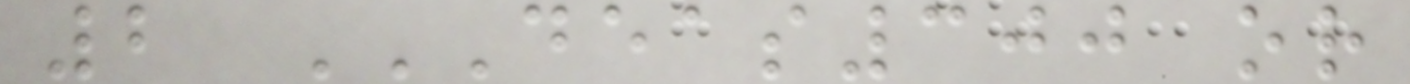2 DEAS300 OR
